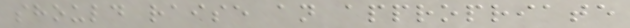should raise an appropriate
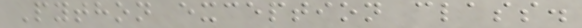Python exception class.
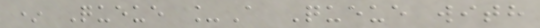* Queue _A Queue with
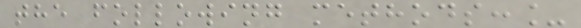the following methods:_
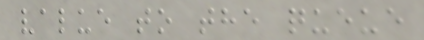value to the queue
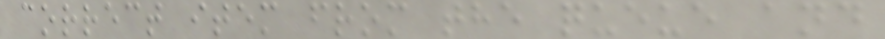correct item from the queue and
